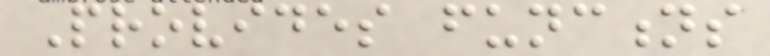Provides functions
